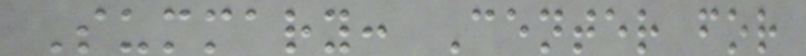Summary: Center for
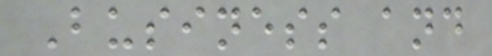Business and
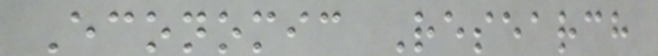Economic Research
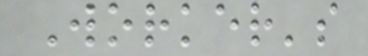Worker's
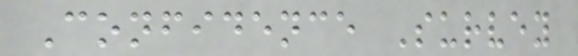Confidence Survey
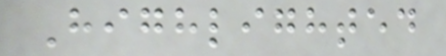Highlighted
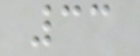33
